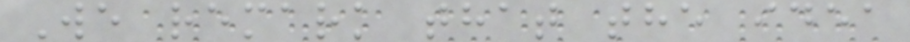We remark that the idea
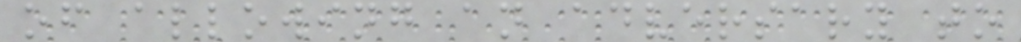of allowing an adversary to
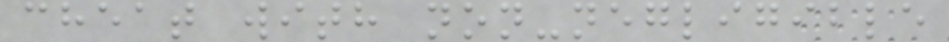cheat with non-negligible
